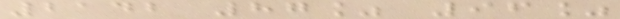2142 87% 96%
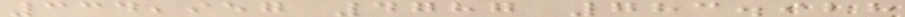334,957 4787 783.928
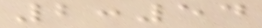2:54
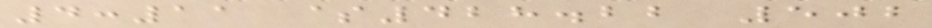4:11 $428.22 502
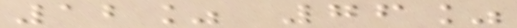12% 76%
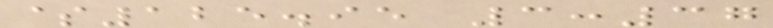$125.95 3:37
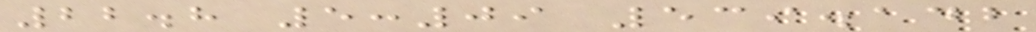22.8 5:09 539.142
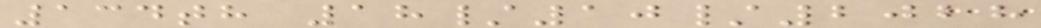134th 18/10/2028
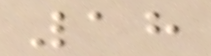18
